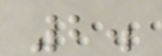2.
